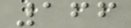166
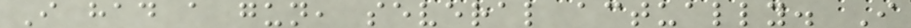I had a gun, several actually. I
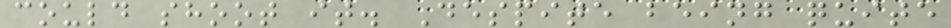could shoot it. Despite being quite
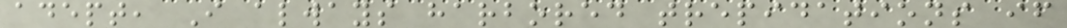adept, I always harbored trepidations if
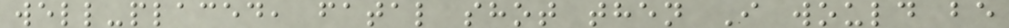well-placed, fatal shot then I would be
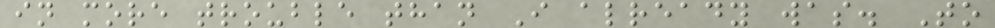in more trouble than I already was. To
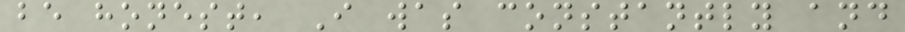be honest, I was constantly and
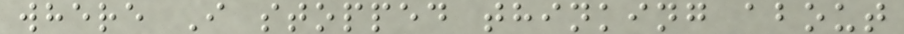where I stopped thinking about
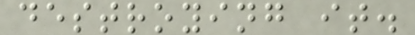destroying it.
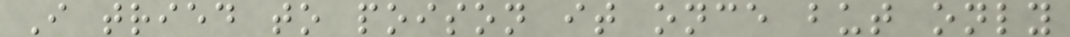I tried to poison it once but only
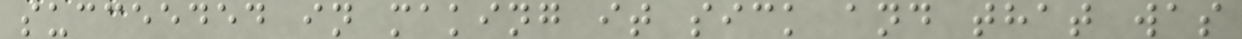succeeded in making it sick and that was
